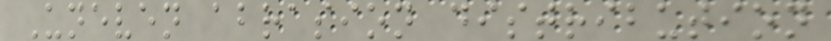Uneven abrasion distribution
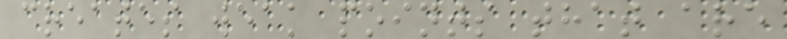creates weak points that are
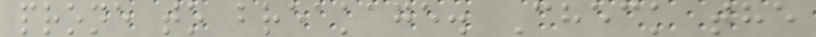prone to breakage. Check the
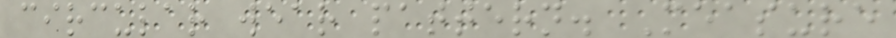circular wear pattern. Measure
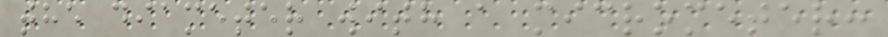the diameter with a micrometer:
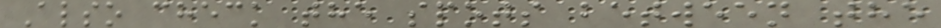Also check the spots between the
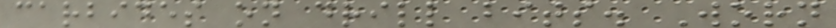carbides on drill bits. Worn
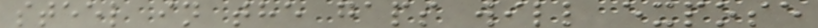steel in the gaps will expose
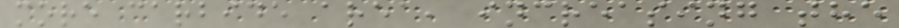more carbide area, increasing the
